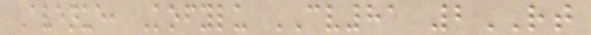Avenue, Kofylu CV81 2RT
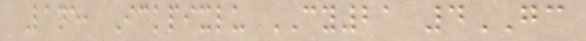Lane, Ickpixlu CY21 4GC
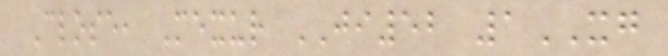Close, Mexur JI52 1XG
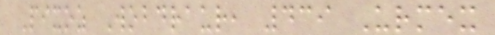Pixoz Wobdraur, 439 Urmex
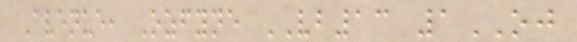Avenue, Ozfyne VB13 1OJ
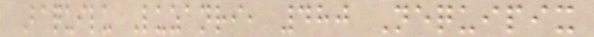Baquilu Luzanri, 480 Nequipix
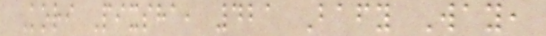Kori Pixsha, 421 Bafy Way,
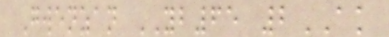Gwenzan YB65 2AK
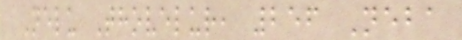Nelu Thovelur, 256 Neba
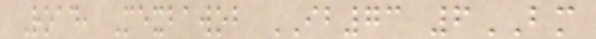Road, Mexbawob IB73 6BM
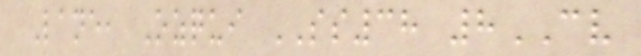Lane, Ozqui SS38 8CV
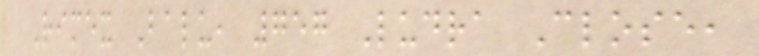Rimex Balu, 757 Ludra Close,
